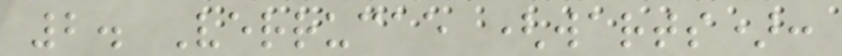2. Verrucae (warts):
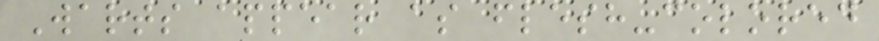Warts appear as flesh-colored
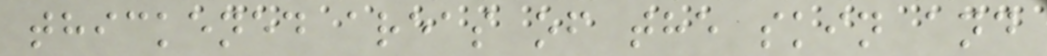thickened areas of the skin and
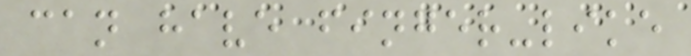can have finger-like
